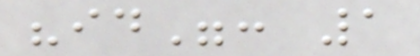"id": 1
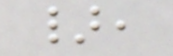},
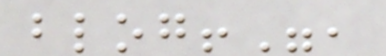blog!",
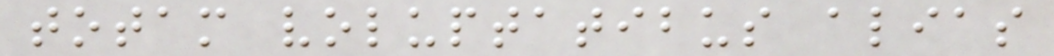totam voluptatibus alias
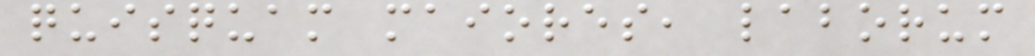quisquam maiores, laborum
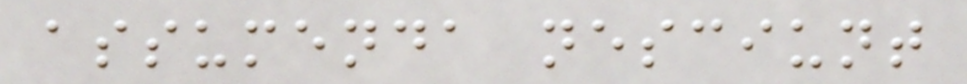assumenda nesciunt
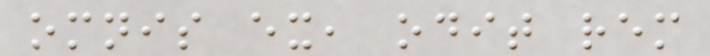omnis ex, odit rem
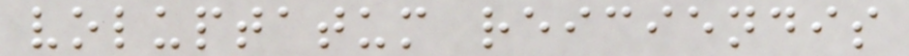voluptatum reiciendis
